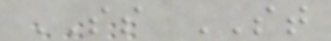SS ST
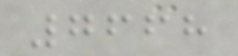7668
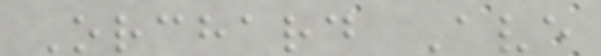Orchard Ave
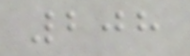208
